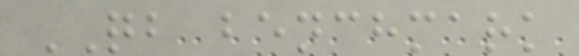QB benchmark
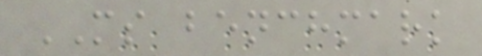MS benchmark
